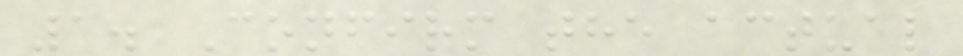1. Confirm the actual
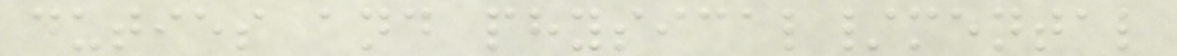duties and physical/mental
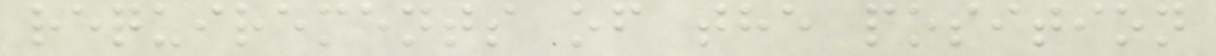requirements of the position
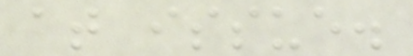at issue.
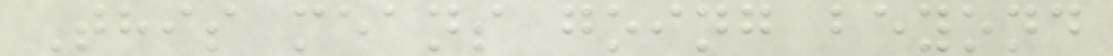This means going beyond
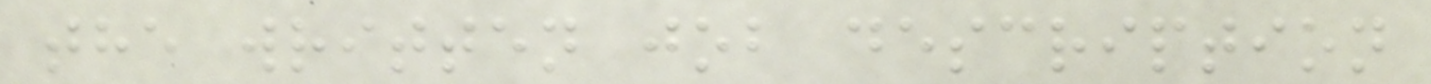the written job description
